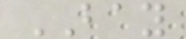BAY
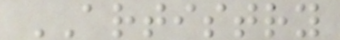ARTISTRY
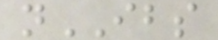nIBS
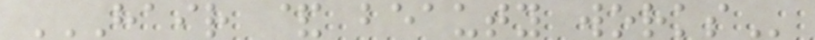HAIR & BEAUTY WORKS
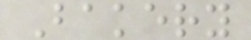Bakery
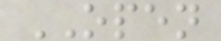OPEN
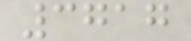3717
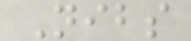Nibs
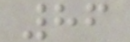86
